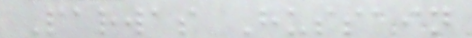Parwas Hussain
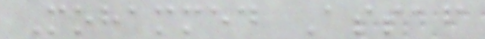Mohammed Assaf
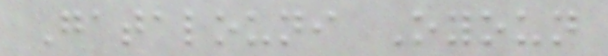Gatalouni Oyoun
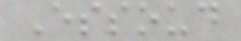Essoud
